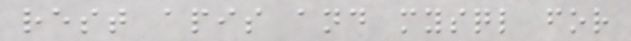rest apis and mysql for
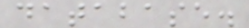database.
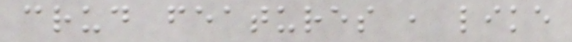crud features , like
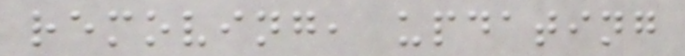removing, updating
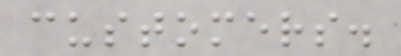customers.
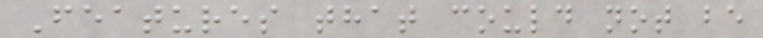Features that could not be
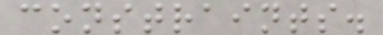constraints.
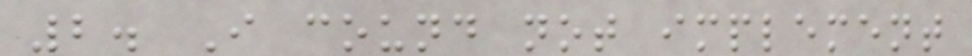2. I cound not implement
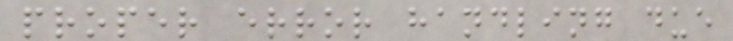proper error handling due
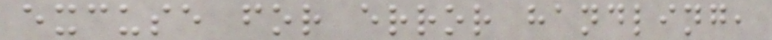excuse for error handling,
